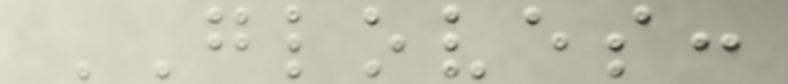GLOVES:
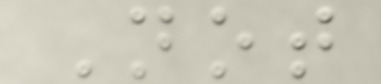Not
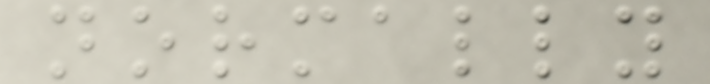normally
